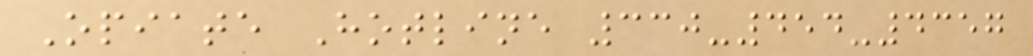Opiate Hotline 330-454-4357
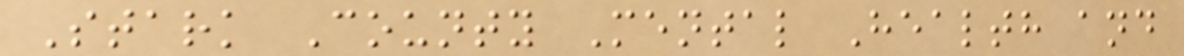Stark County Mental Health and
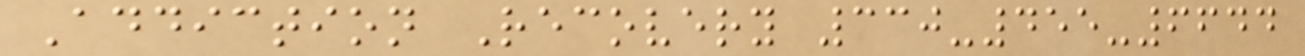Addiction Recovery 330-455-6644
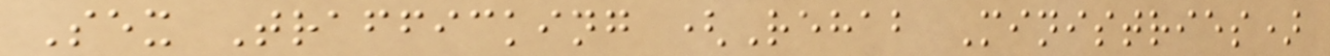Sex Trafficking (Rehab Ministries)
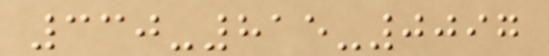330-815-0097
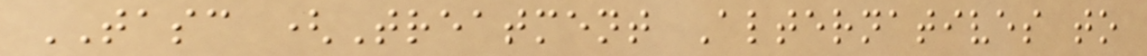TASC (Treatment Alternatives to
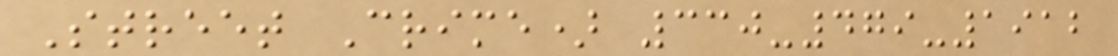Street Crime) 330-479-1912
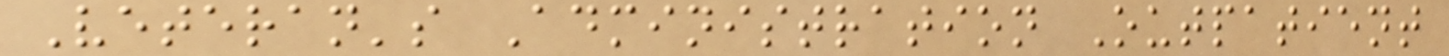Veteran's Administration Outpatient
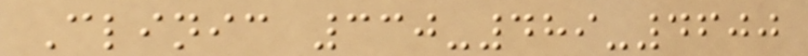Clinic 330-489-4600
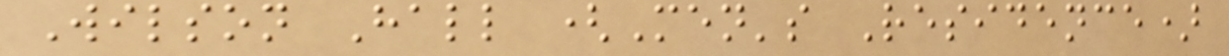Wilson Hall (Men's Residence)
